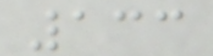133
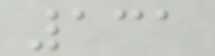131
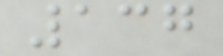137
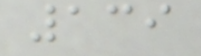139
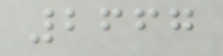2667
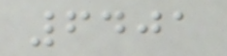6401
